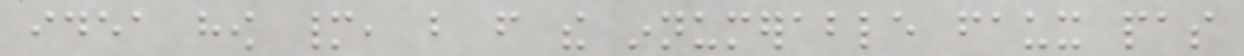idea how many, but from the innumerable faux pas
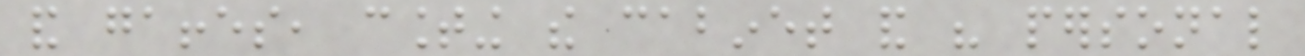and gaffes, counting the cabinet and his personal
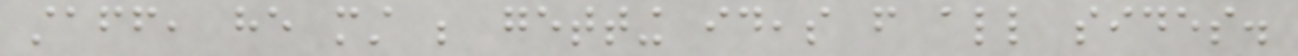staff, he must be getting ideas from all sides.
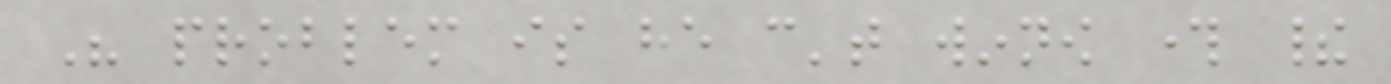His problem is he can't winnow through their
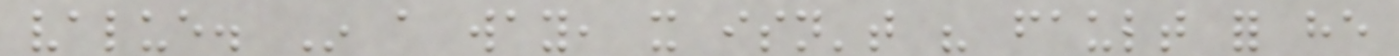value. In a way, it isn't his fault for he
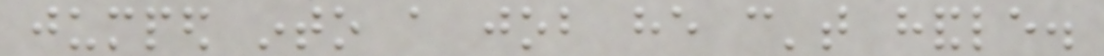jumped into a job he can't handle.
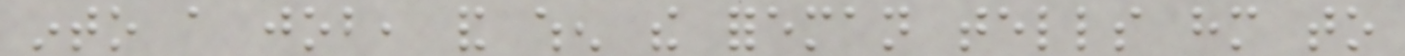into a job, and when the foreman tells him to
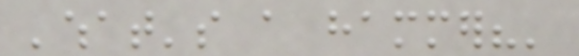'what's a hammer?'
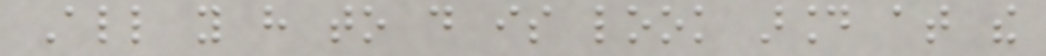All you have to do is look around at the
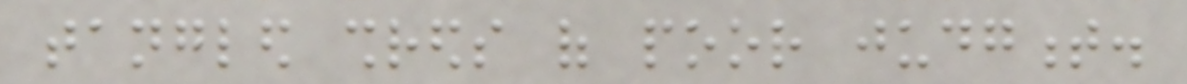tangled shreds of poor judgment.
